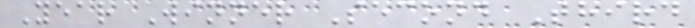Year Winner Second Third
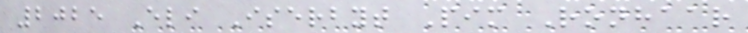2025 Eli Iserbyt Pim Ronhaar
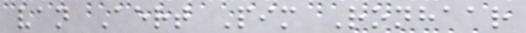van Aert Pim Ronhaar
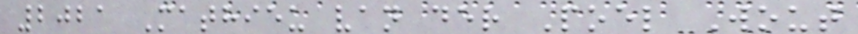2021 Mathieu van der Poel Wout
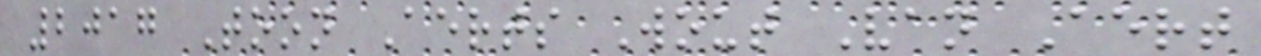2017 Toon Aerts Wout Van Aert
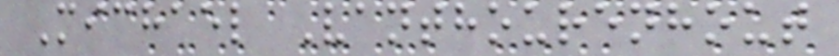Michael Vanthourenhout
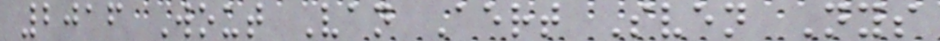2016 Wout Van Aert Sven Nys
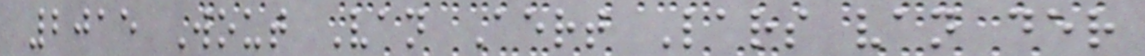2015 Wout Van Aert Lars van der
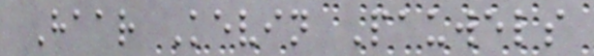Haar Kevin Pauwels
